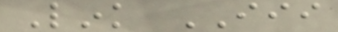Link III
